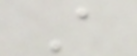A
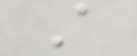A
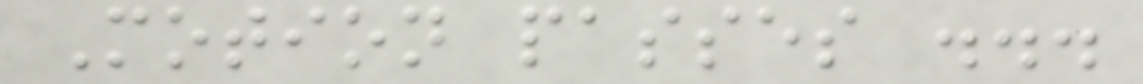Motion passes ...
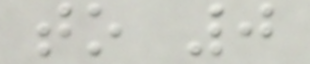to 0
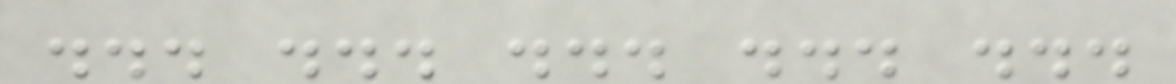... ... ... ... ...
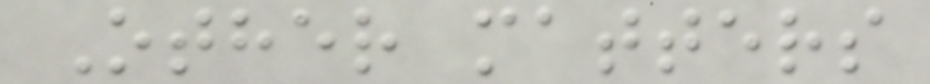Other matters
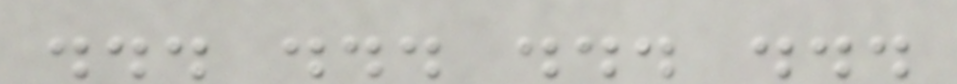... ... ... ...
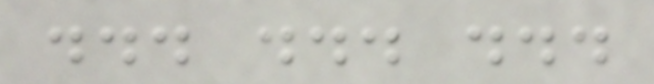... ... ...
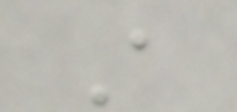A
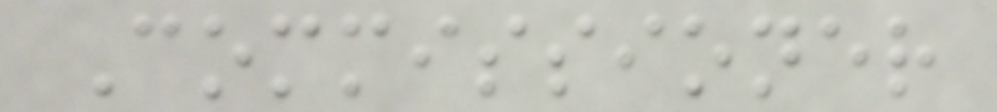Commissioner
